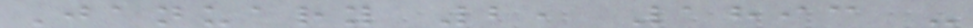January 2, 1893 -
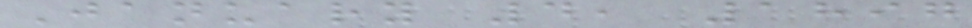January 4, 1897
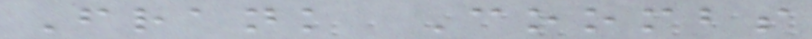Frank Coombs
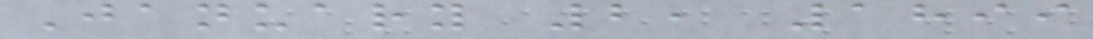January 2, 1899
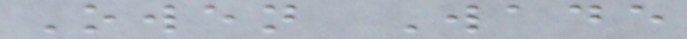Owen Wade
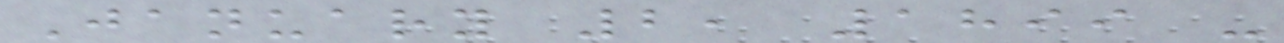January 2, 1899 -
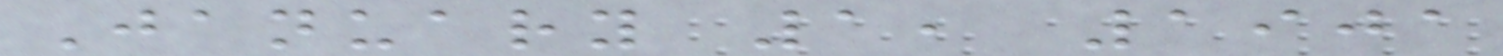January 1, 1901
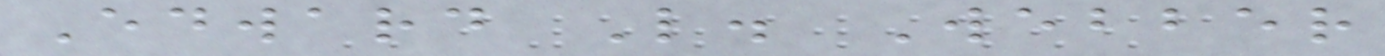Edward L. Webber
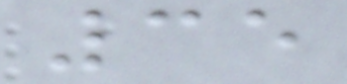35
